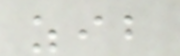zib
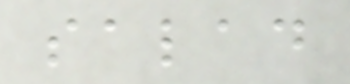salad
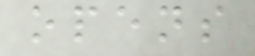opens
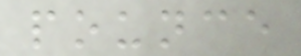pounce
